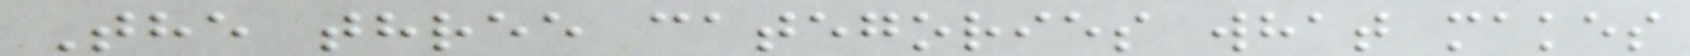The three categories what makes
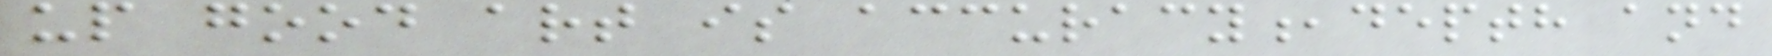up good art is accuracy,depth and
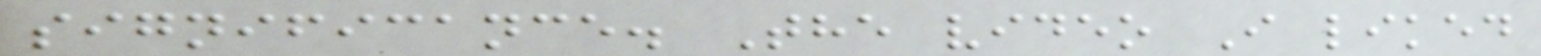significance. The video I liked
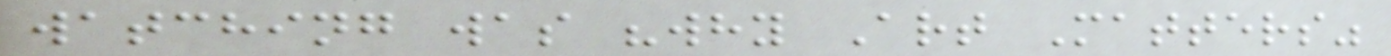watching was "why Art Matters"
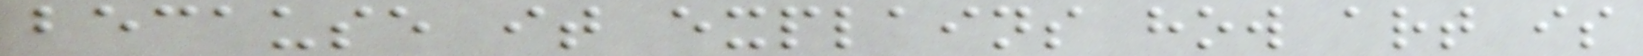because it explains how art is
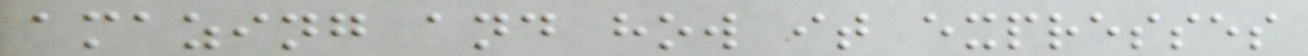amazing and how it expresses
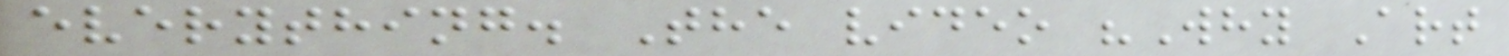everything. The video "Why Art
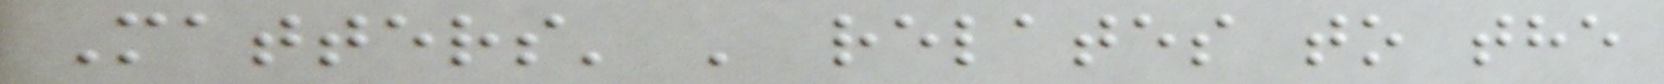Matters' ' relates to the
